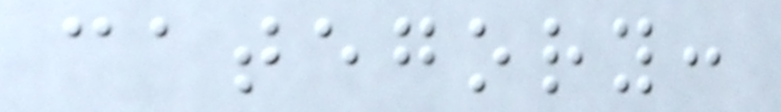category:
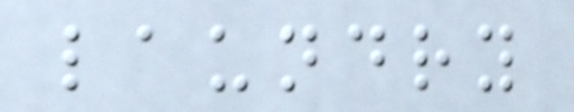laundry
